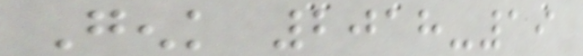Genk 2018-19
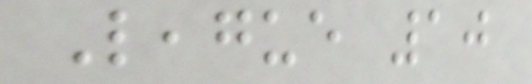League 10
